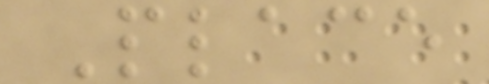Place
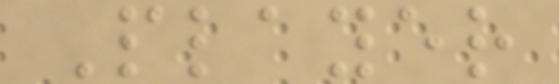Player
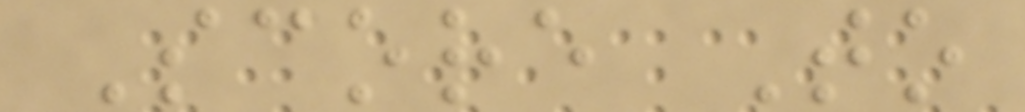Score To
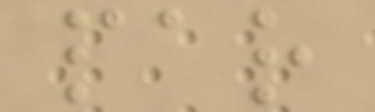par
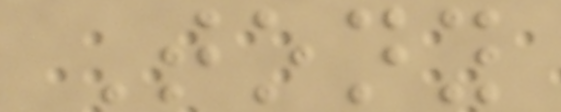Tony
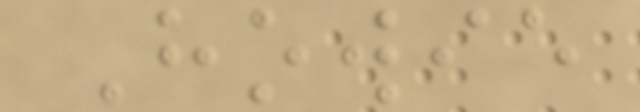Howie
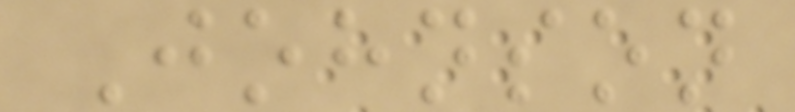Johnson
